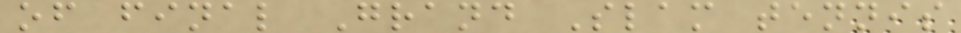of final Grand Slam tennis
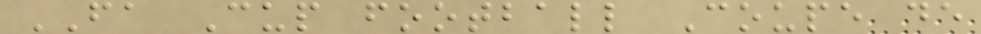FA Cup football Coupe de
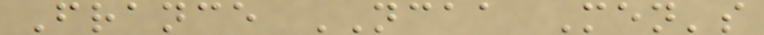France NCAA Men's
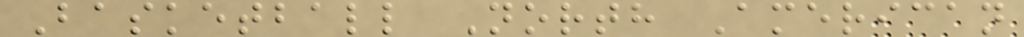Basketball North American
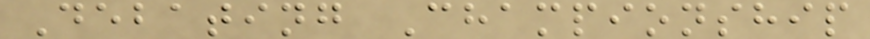Debating Championship
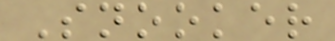Snooker
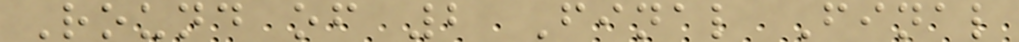Round of 2 Final Final
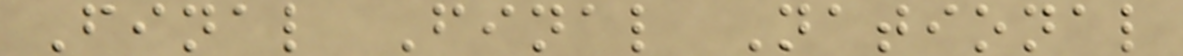Final Final National
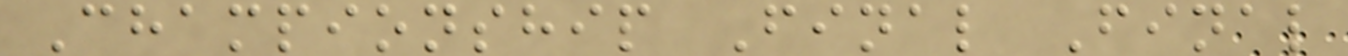Championship Final Final
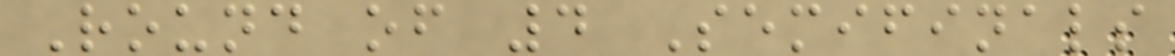Round of 4 Semifinals
